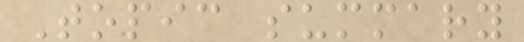Topic summary
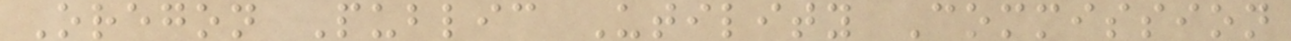Oregon Public Utility Commission
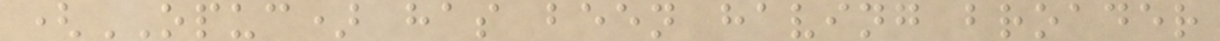(OPUC) has been having broader
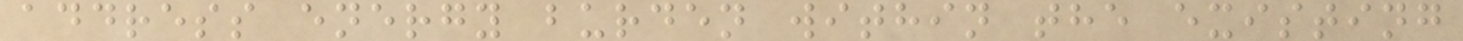address energy burden within the existing
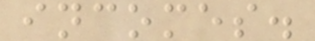incomes.
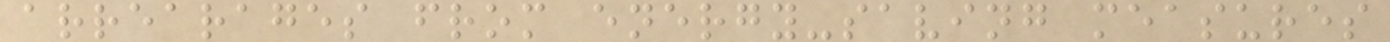arrearages from energy-saving measures
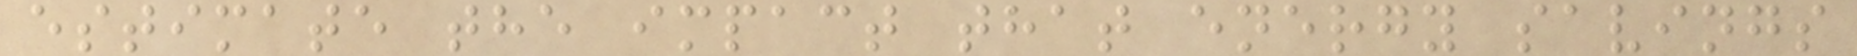estimate the impact that energy savings
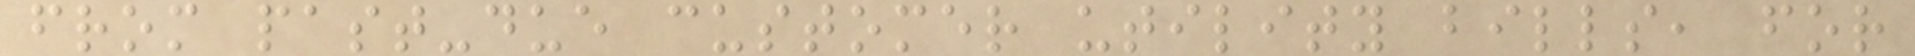from past-due customer utility bills, for
